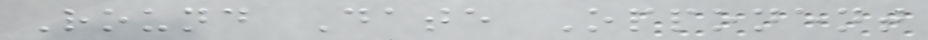Round Date Opponent
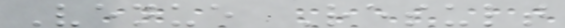Venue Result
